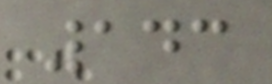143
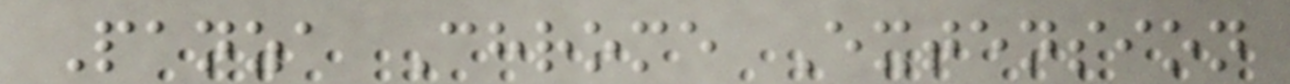Panza Chrome Extension
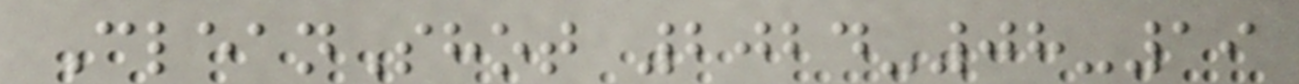CleanShot 2024-08-19
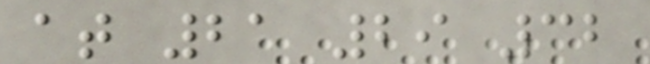at 21 29 32
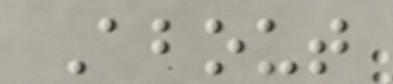About
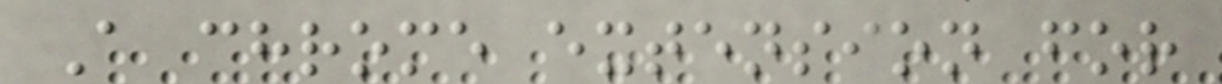A chrome extension for
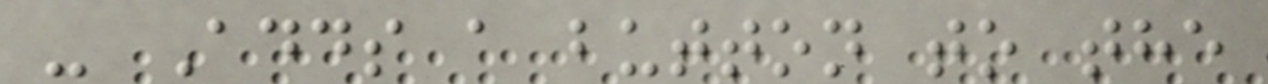- Adds a button to the
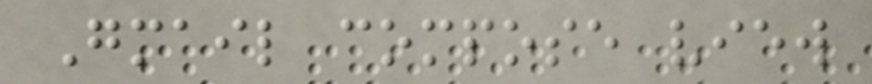Gmail compose view
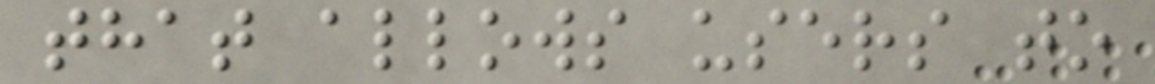that allows users to
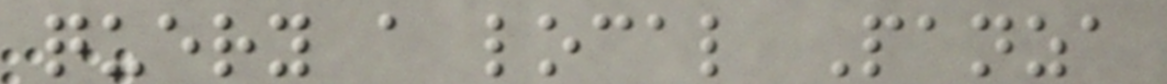query a local Panza
